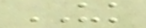UK
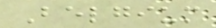Belgium
